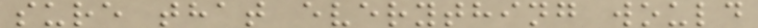sure that everything would
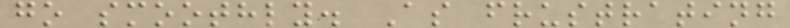go smoothly. As frustrating
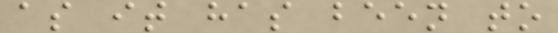as it has been to
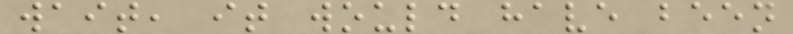wait, it would have been
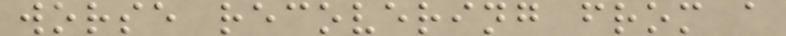worse recovering from a
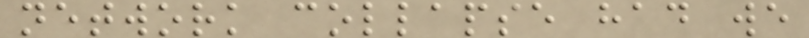network collapse had we
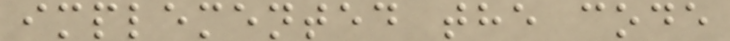implemented the code
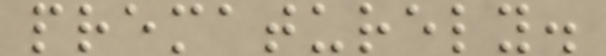prematurely.
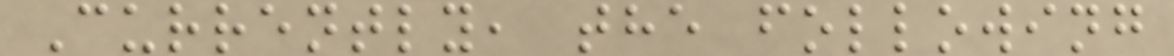Currently, the following
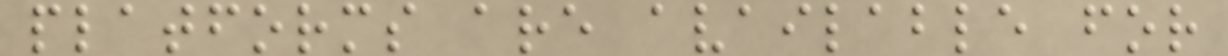platforms are available for
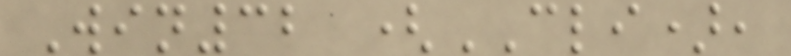Win32 (CLI),
